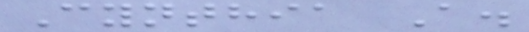Cynthia A.
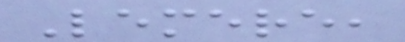Lemere,
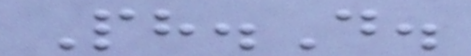Ph.D.
